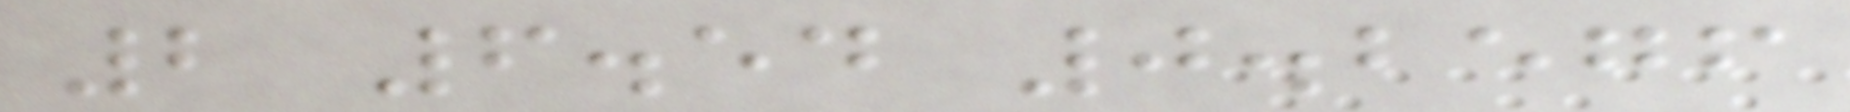2 6.54 0.2576
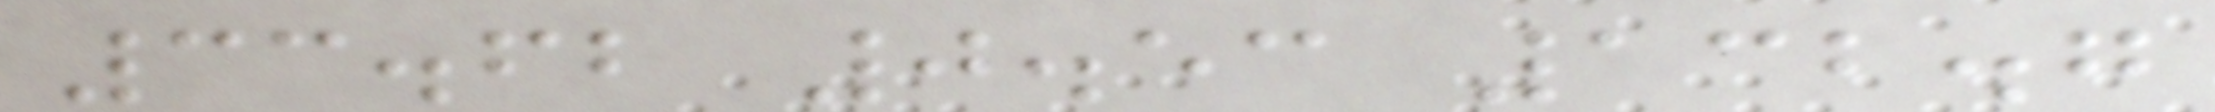33.62 0.53 132.7
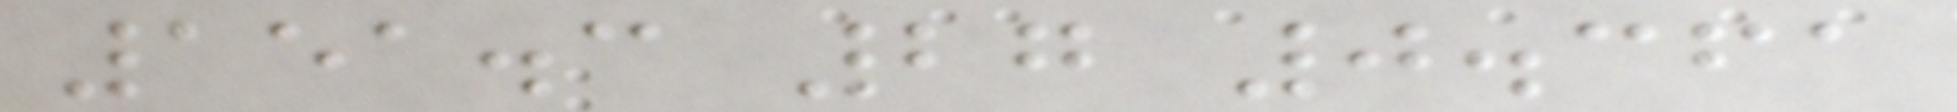151.3 27 0.361
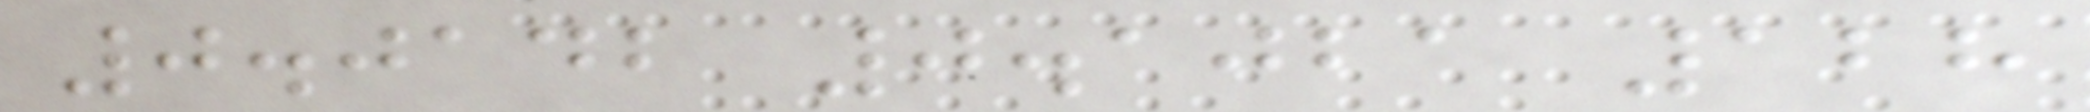0.0142 0.1021 128
